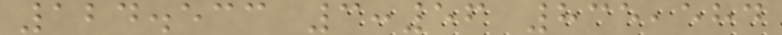124.533 3:56 835,584
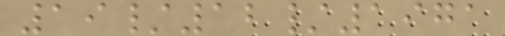19/12/1971
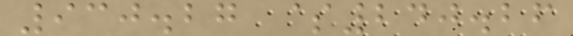930.27 $240.26
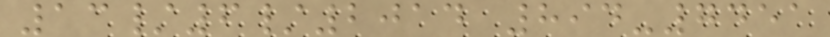13/6/2014 894-7451
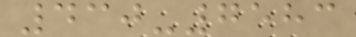430-7583
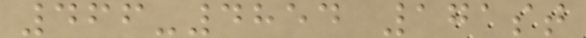466-4854 171st
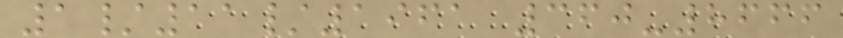1/11/1961 360-8666
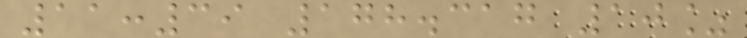11:39 178.317 10%
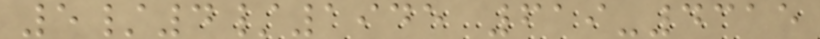5/4/1945 619-4315
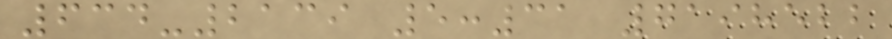634-2139 5:31 7198522
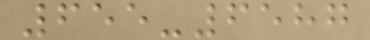655-6587
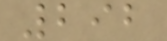292
